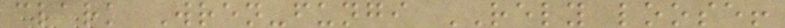clark Wren-fungi RELY loose!
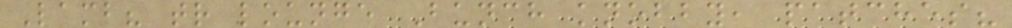Lamb? tr lounge Bunch knobby, patches?
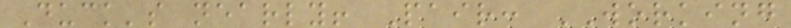Duck's nearly! Pair: WORKING
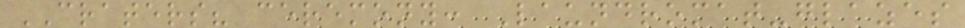CRATERS? ceremony: Laundromat-glazes
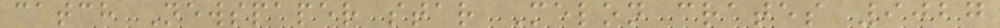catch Newspaper star Melon crates 9027
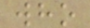who
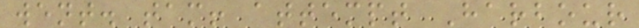went. tam! attempt Harbour
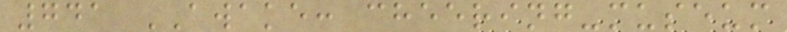741 AWAKE: cheering-museum
